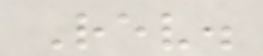Rev.
